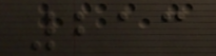213
